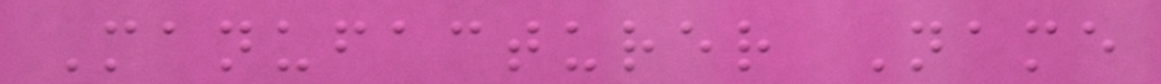Manufacturer Name
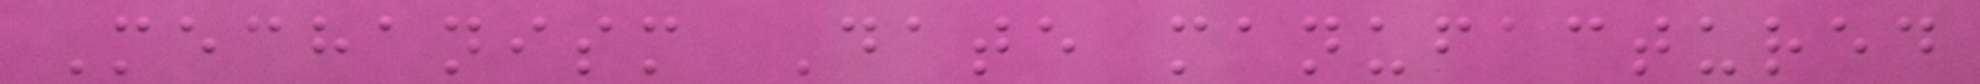Mechanism Date manufactured
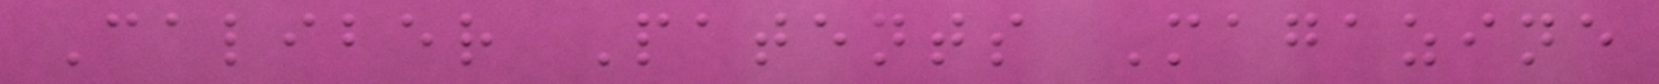Caliber Patents Magazine
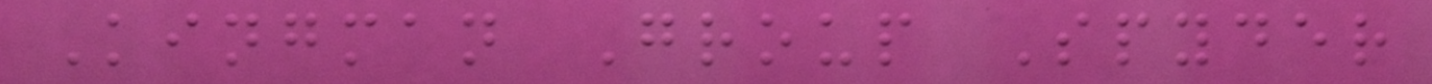Kingman Group Spyder
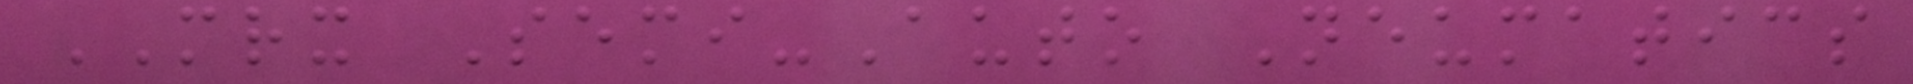MRX Semi-Auto Neumatics
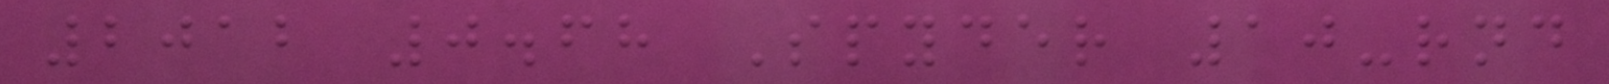2012 0.68 Spyder 10-rnd
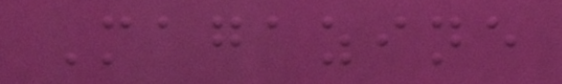Magazine
